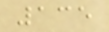135
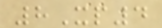8Xp4
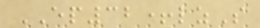EP32+lzS
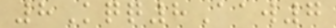8Kqq8Aaw7
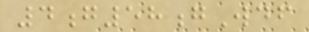4g58gWdf
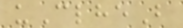uClheB
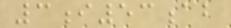3i53ab
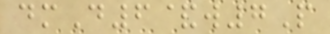dmD6&w7P
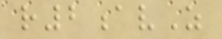r2avZ
